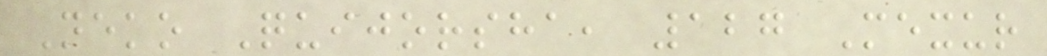Neko Quijorsha, 127 Mexur
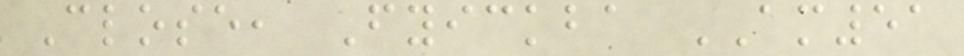Close, Fyickba AM51
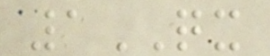1QX
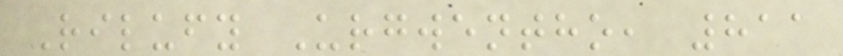Rilufy Urgwentho, 811
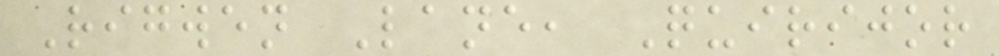Rigwen Lane, Quirijor
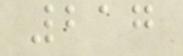217
